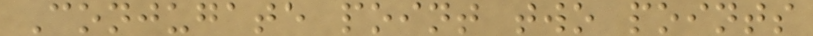Conjugate point two points
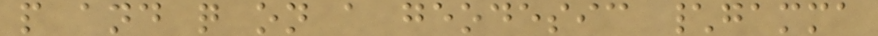p and q on a geodesic \gamma
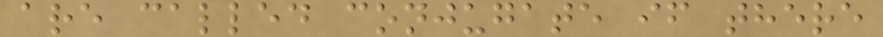are called conjugate if there
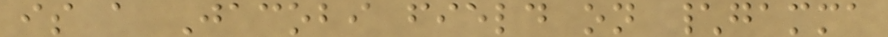is a Jacobi field on \gamma
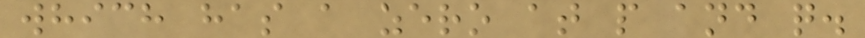which has a zero at p and q.
